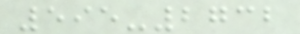595-2732
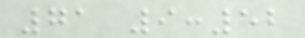71 9:52
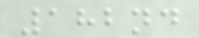182nd
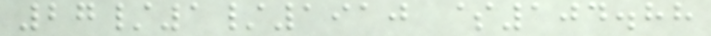27/1/1910 $104.88
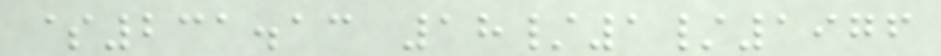$231.13 18/1/1976
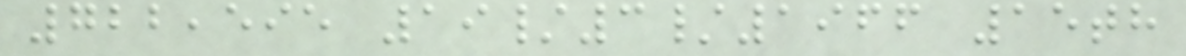722,595 19/3/1966 15th
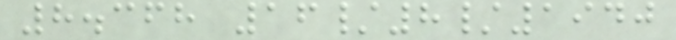8.368 16/8/1940
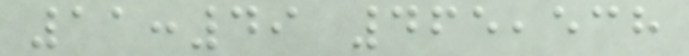11:49 465,538
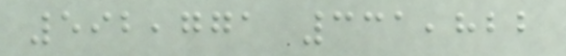592,771 331,822
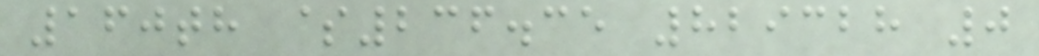160th $236.35 829328 0
